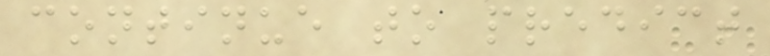continue to predict
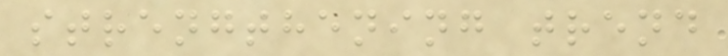strengthening trend
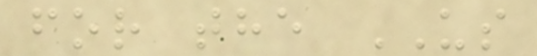for the US
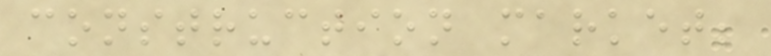construction market;
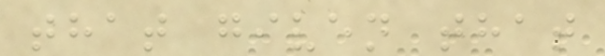that given that
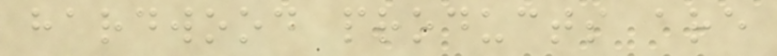hardwood products are
